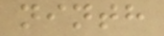ninth
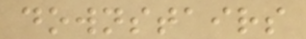downstairs
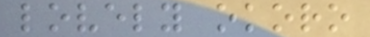lovely okoro
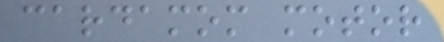cardamom motor
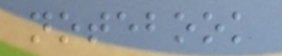notebook
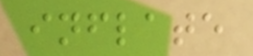inflate
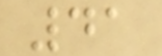41
